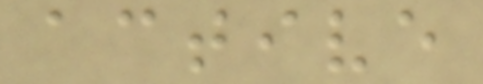active
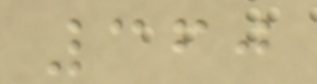360
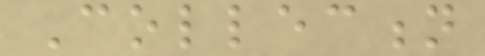Collection
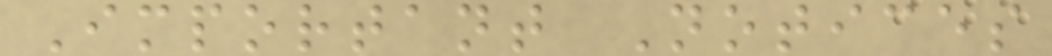Important Notices
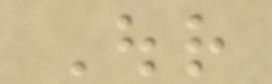Our
